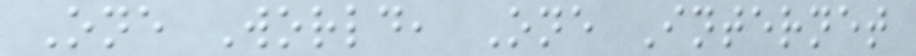One World, One Internet
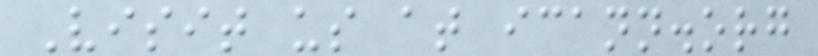Visit us at icann.org
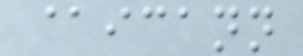@icann
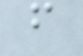f
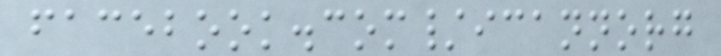facebook.com/icannorg
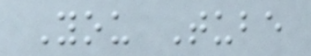You Tube
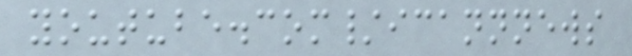youtube.com/icannnews
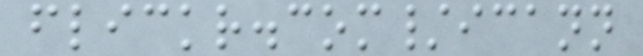flickr.com/icann
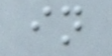in
